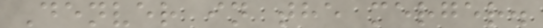Denver in the merger.
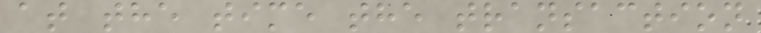at the time the transaction
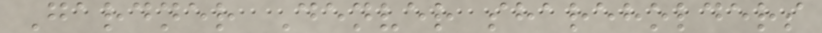Gardner Denver shareholders
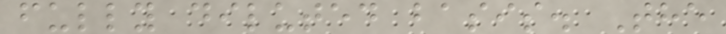fully diluted basis. The
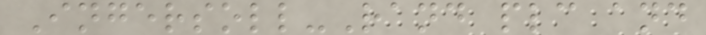Ingersoll-Rand plc and
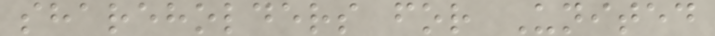shareholders for United
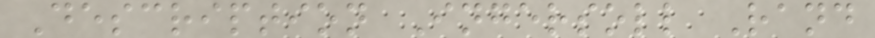Description Ingersoll Rand
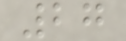27
